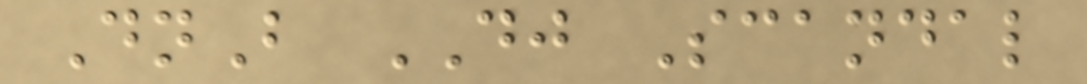DnB DJ Scandal
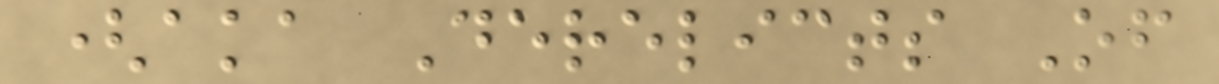(aka Derelicts Of
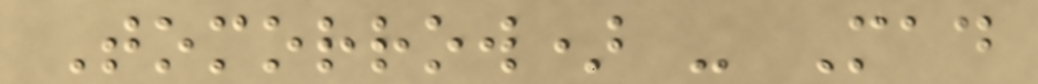Tomorrow) - Mad
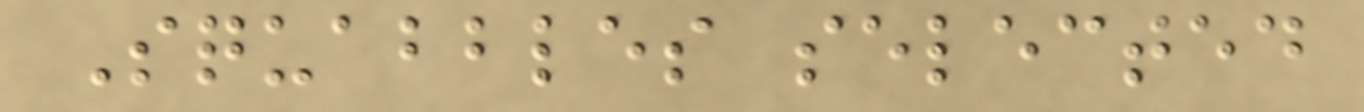Squabbles selected
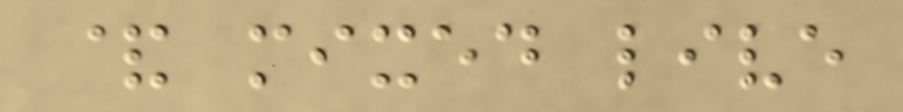& mixed live
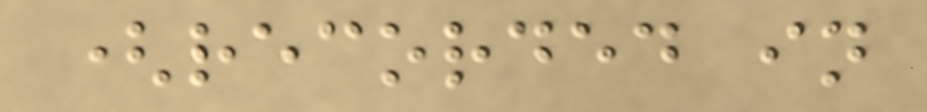(recorded in
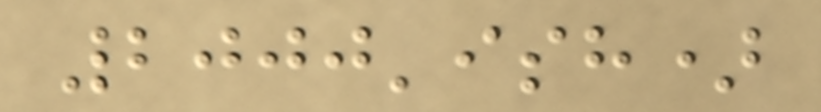2000'ish)
